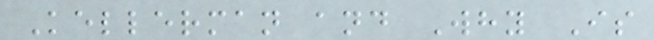Kellerman and Why Is
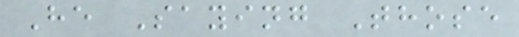He Saying Those
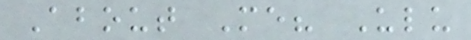About Me? Ulu
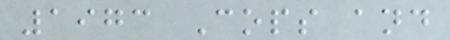1973 Cops and
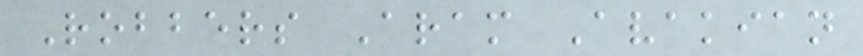Robbers Aram Avakian
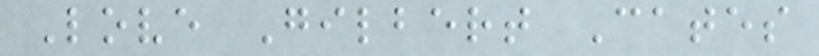Love Gilbert Cates
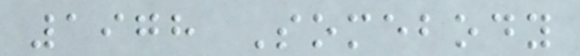1978 Somebody
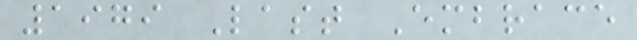1979 Last Embrace
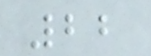22
